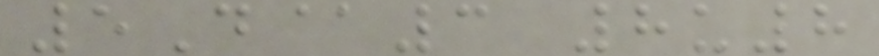5D@3 8u8
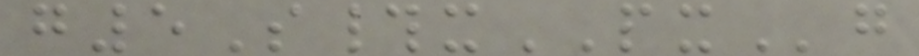g5S#xPXg
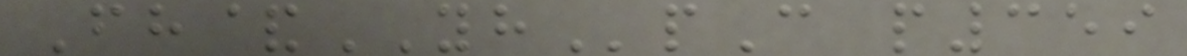Fh&YHpC p359
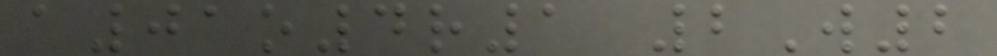a01o4r1 2W2
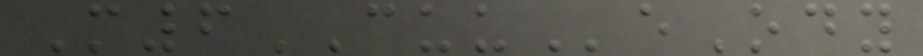M6CUUeOdy
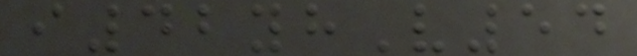i42yhV54
